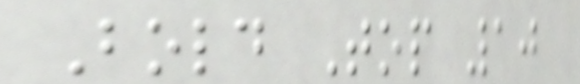Bold Top 10
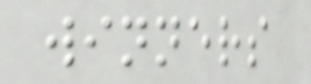winners
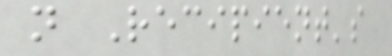n Recipient's
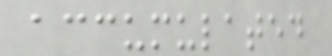accumulated
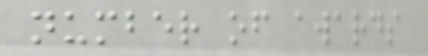number of awards
